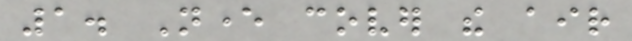1. Never cover the air
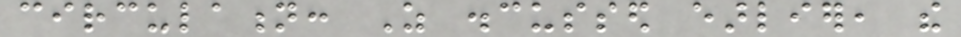circulation: As discussed earlier, the
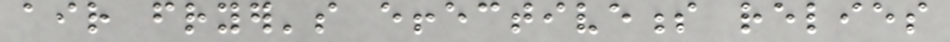air fryer's effectiveness relies
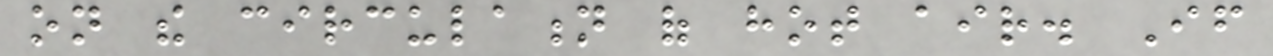on the circulation of hot air. If
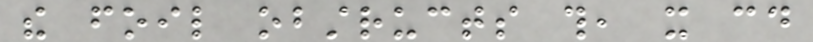the foil obstructs this, it could
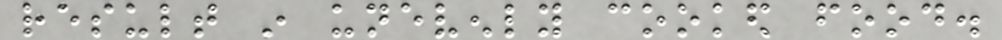result in unevenly cooked food.
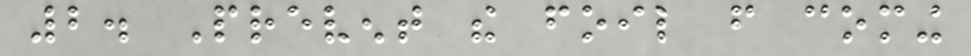2. Prevent the foil from coming
